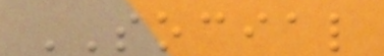SOCIAL
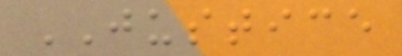JUSTICE
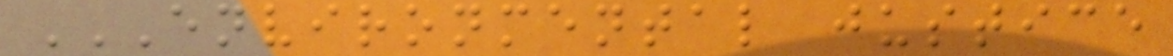ENVIRONMENTAL JUSTICE
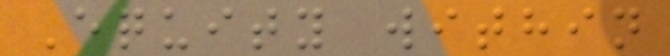Equity within
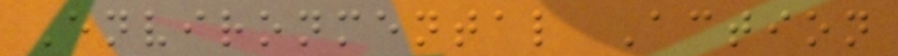Environmental Action
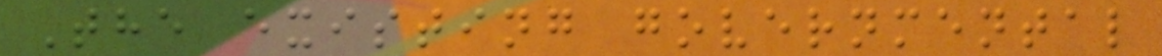The existing governmental
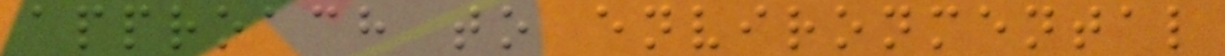approach to environmental
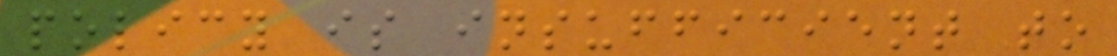policy is insufficient to
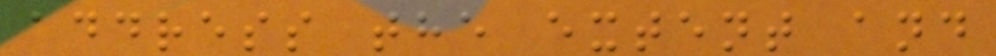address the extent and
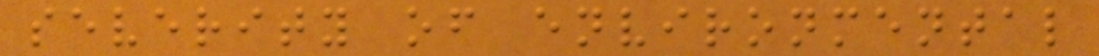severity of environmental
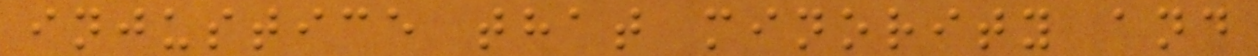injustice that minority and
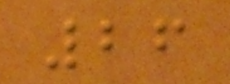26
